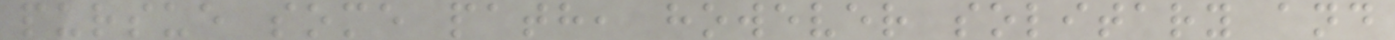pursue some path, however solitary and
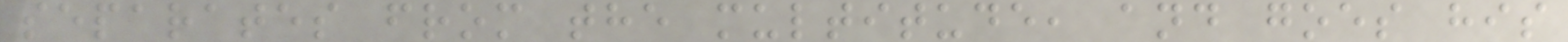separates from the multitude, and goes his
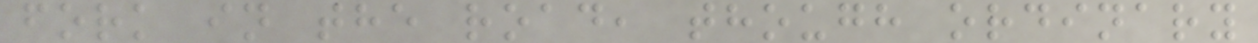fork in the road, though ordinary
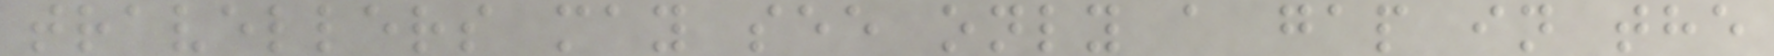travellers may see only a gap in the
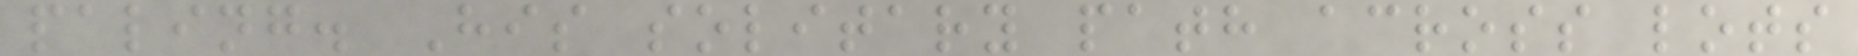paling. His solitary path across lots
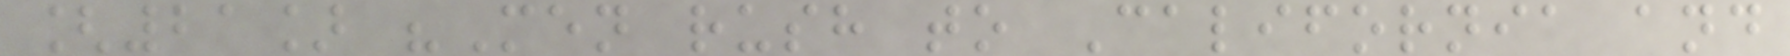[21] "Men rush to California and
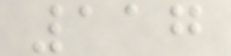117
